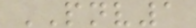PNV1
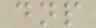dnp
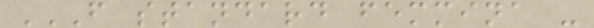F STANDARD FEMMINA -
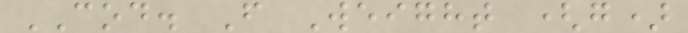COD. F Weight (g)
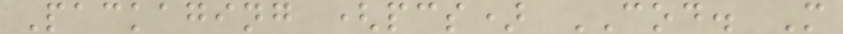Packaging (pcs) COD. M
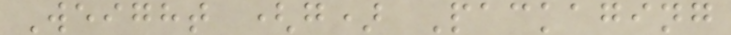Weight (g) Packaging
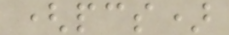(pcs)
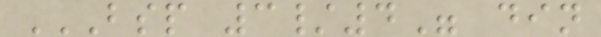BSP 3/4" DIN
